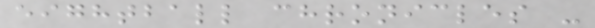eightball chronicles -
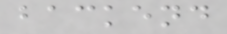backend
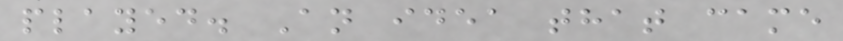played. An idea that came
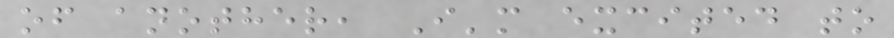of another, I'm excited to
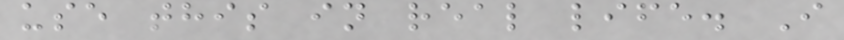use this in real life. I
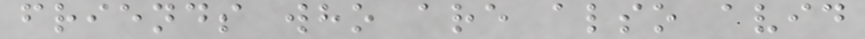friends who are also avid
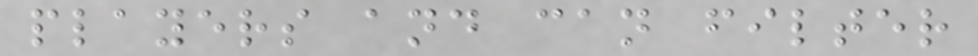players and can filter
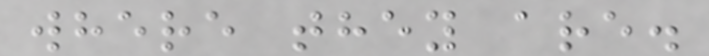where they are.
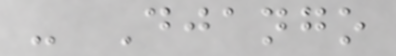- Django
